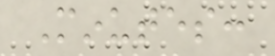Minutes:
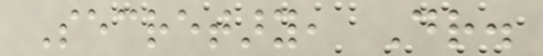Secretary, Dr.
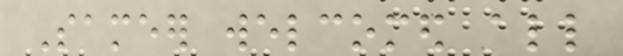Sameer welcomed all
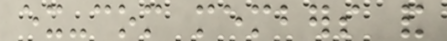ex-com members and
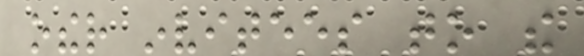other invitees to the
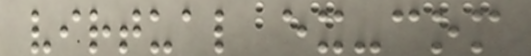virtual ex-com
